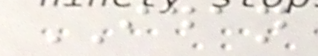IDAN
